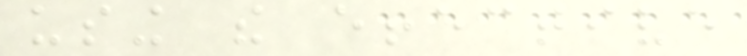using the effective
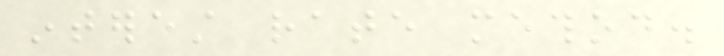interest rate method.
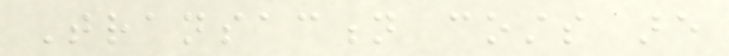Transaction costs are
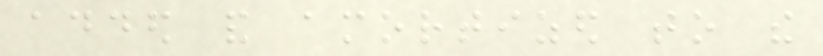added and amortized to the
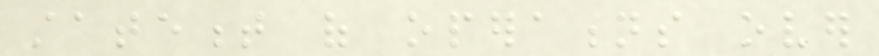statement of operations over
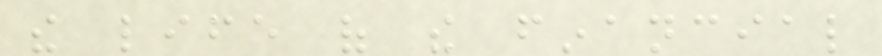the life of the financial
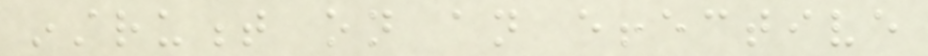instrument on an effective
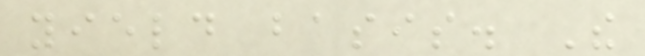yield basis. The
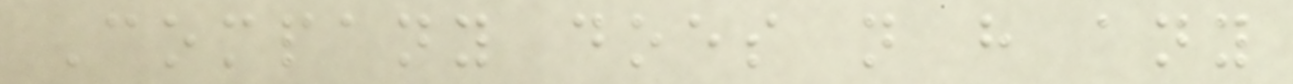Company does not have any
